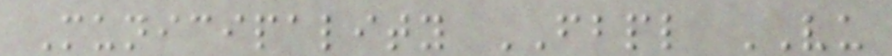Municipality FBPL VU
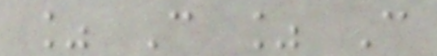% C % C
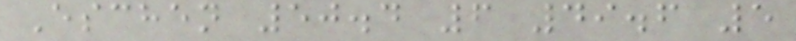Eschen 50.4 6 49.6 5
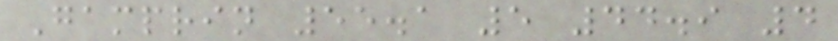Gamprin 55.1 5 44.9 4
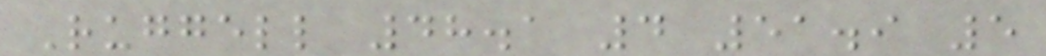Ruggell 48.1 4 51.9 5
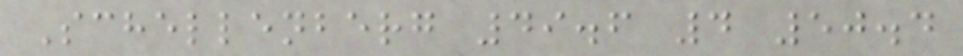Schellenberg 49.6 4 50.4
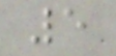5
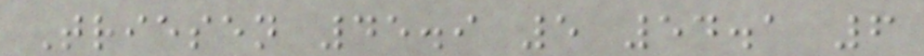Triesen 45.9 5 54.1 6
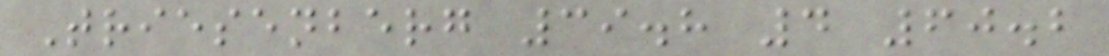Triesenberg 39.8 4 60.2
